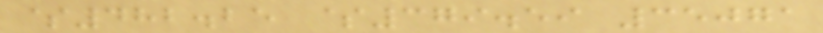$482.25 $379.59 35071
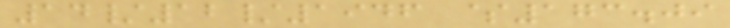14/12/1946 $173.09
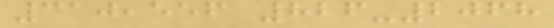310,556 826-2068
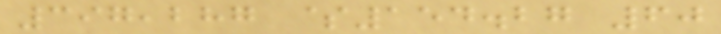397,287 $154.27 60
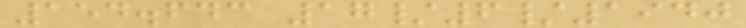154.643 17/6/1940
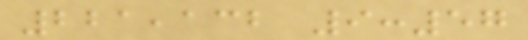221,132 9:57
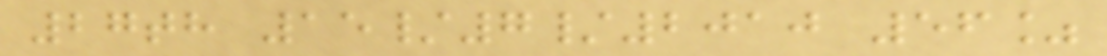27th 15/7/2010 56%
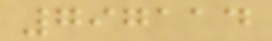797114
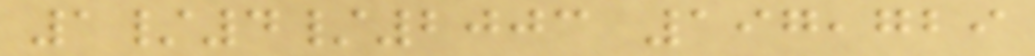1/4/2003 197,729
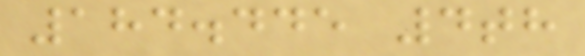184.445 4th
